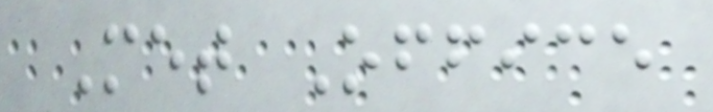Met Office
